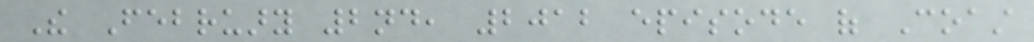The February 2nd, 2012 episode of Coast
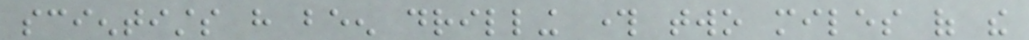scientists have been drilling through two miles of the
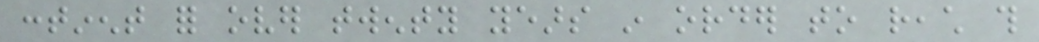continent for over twenty years in order to reach this
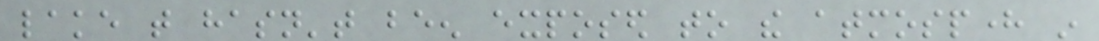lake that hasn't been exposed to the atmosphere in
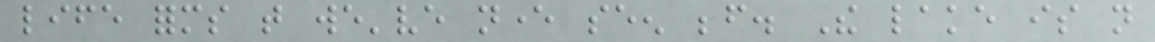life forms that we've never seen before. The lake is not
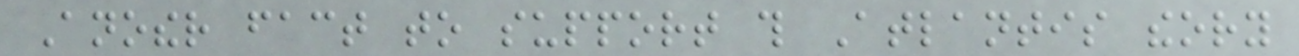Another fact to support this Atlantis theory
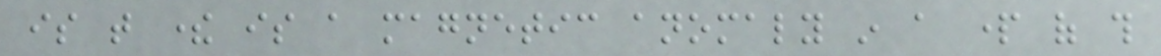is that there is a magnetic anomaly in a part of this
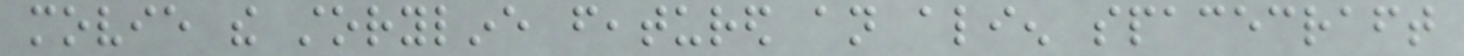movie the storyline featured an alien spacecraft
